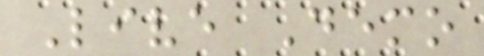Live Demo
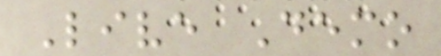Live Demo
